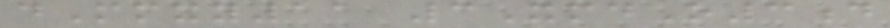dMmxy11 3XmdO3d
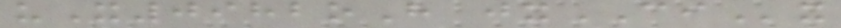uX0982oH jxCIx
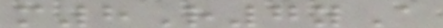m8R7yA
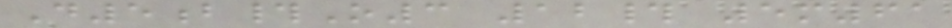D5b#O3 12# 5m61
